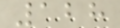128
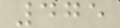475
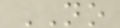NO
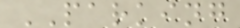PARKING
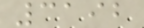3192
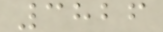3826
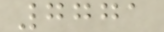7771
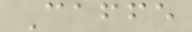Caffe
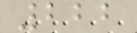222
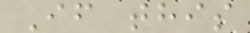If this
